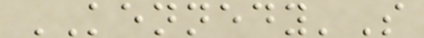KENNEDY'S
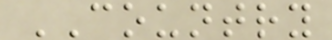COUNTRY
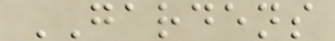GARDENS
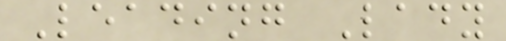Leading Lady
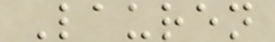Lauren
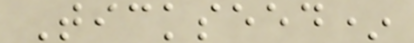Tickseed*
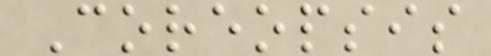Coreopsis
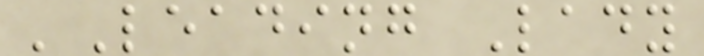'Leading Lady
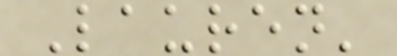Lauren'
